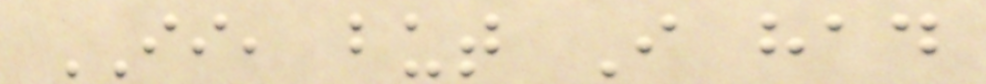II, but I had
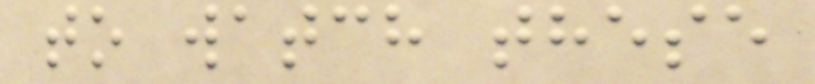to watch these
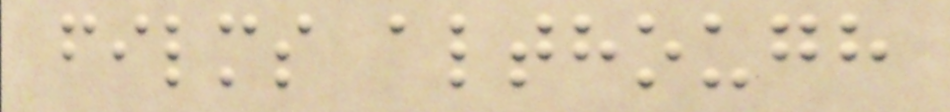films although
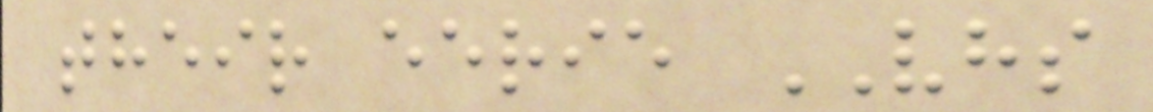their eerie VHS
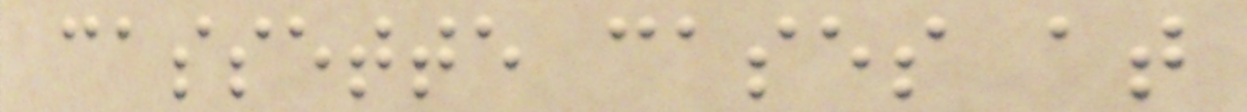cassette cases at
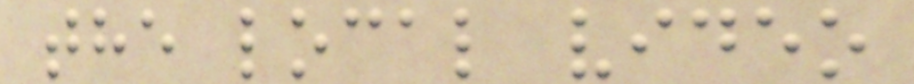the local video
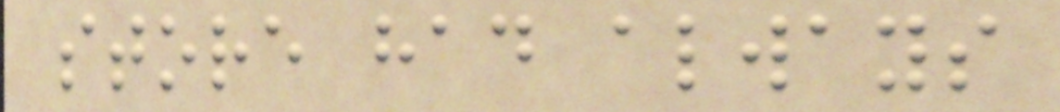store had always
